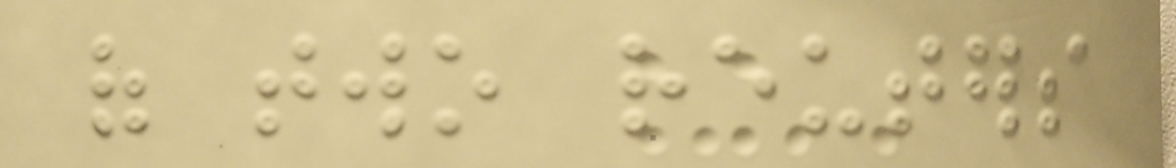of two reuters
